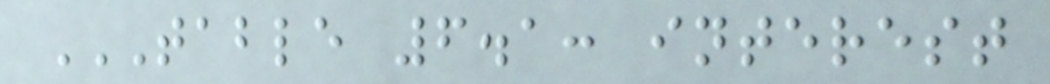TABLE 6.1: INTEREST
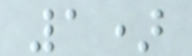1)
